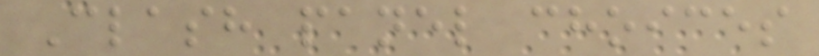Clash panel choices
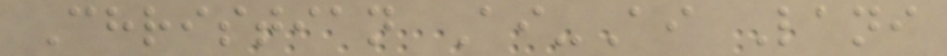Christian Ai-Ai Lani
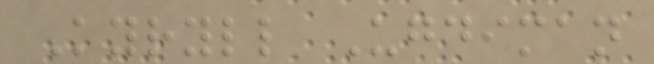Kyryll Ugdiman
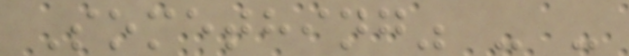Something" - -
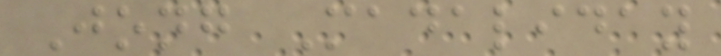Jong Madaliday
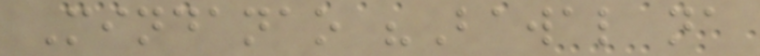Mindanao "Bawal na
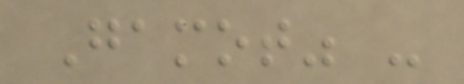Gamot" -
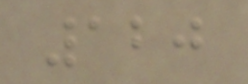120
